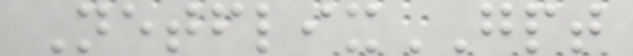NetflixGPT
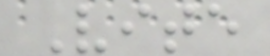Vite
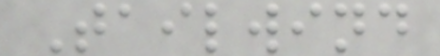Tailwind
